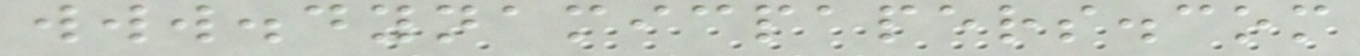www.dynamicpapers.com
